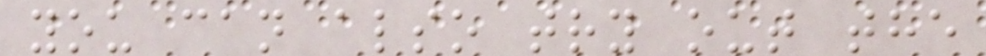you can also try out the
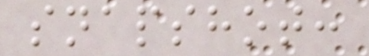snapshot:
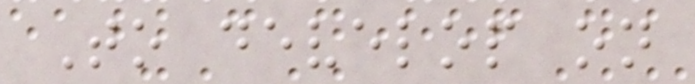To develop on
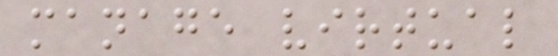manage virtual
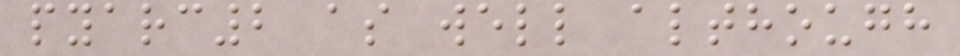pyarc2 as well although
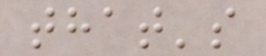that's
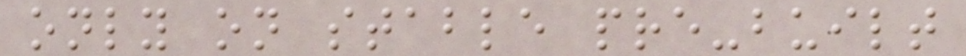only on stable pre-built
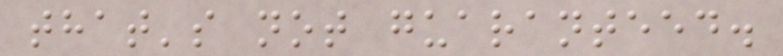that's not guaranteed.
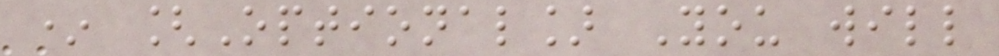* [Optional] You will
